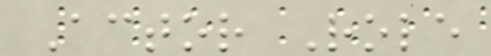Actor Role
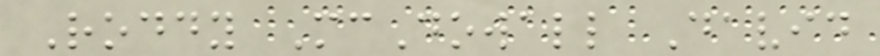Roddy McDowall David
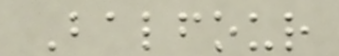Balfour
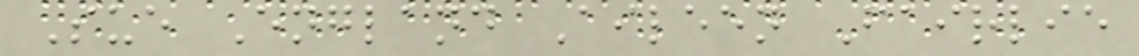Sue England Aileen Fairlie
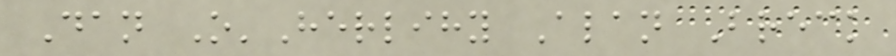Dan O'Herlihy Alan Breck
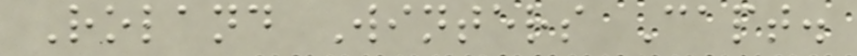Roland Winters Capt.
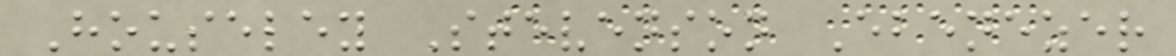Houseley Stevenson Ebenezer
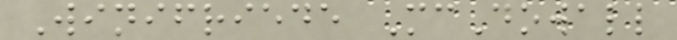Winifriede McDowall
